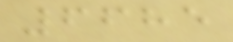6685
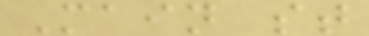Main st
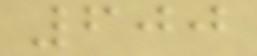600
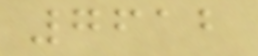7612
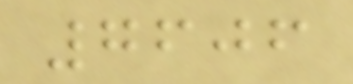7606
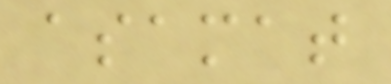asamat
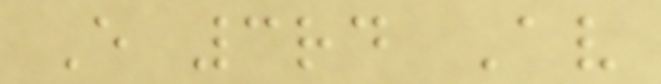E 3rd Av
